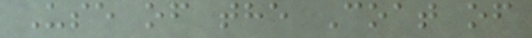Use of the Coat of
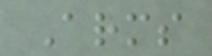Arms
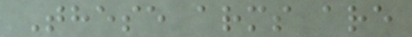These arms are
